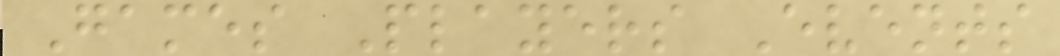Games Players Events
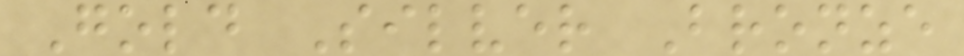Gold Silver Bronze
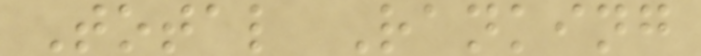Total Ranking
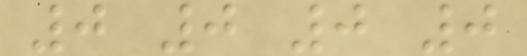0 0 0 0
